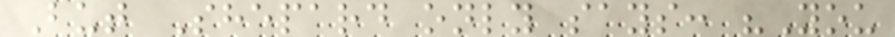But Shepard only says: "You
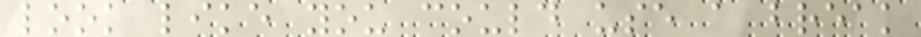look like you could use a break
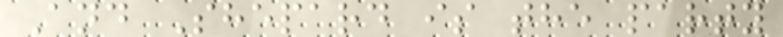And Shepard is the party
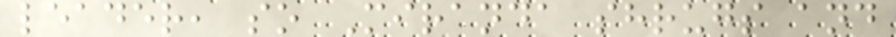leader, so Miranda shrugs and
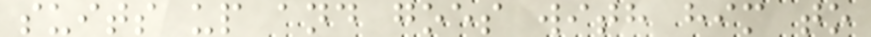suits up and goes with him to
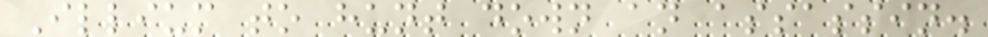Illium to hunt down an assassin.
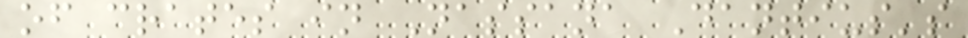of crates in Nassana Dantius's
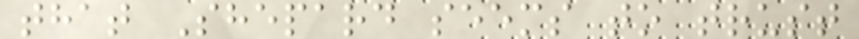that Shepard seems to trust
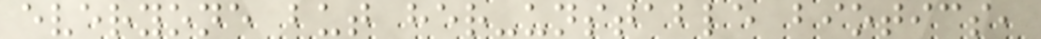everyone but her-unstable biotics,
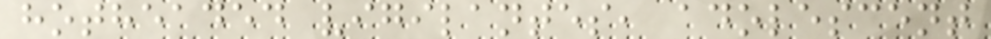hotheaded vigilantes, adolescent
